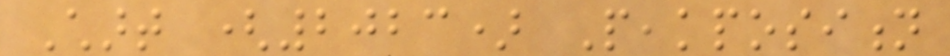Chart (2023) Peakposition
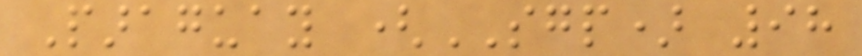Paraguay (SGP) 98
